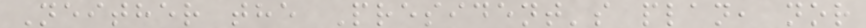Neither the President's plan, nor
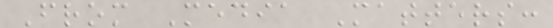From Media Matters:
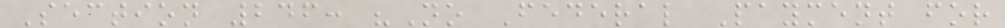Section 246: "No Federal Payment for
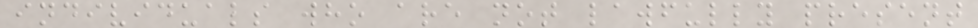individuals who are not lawfully present
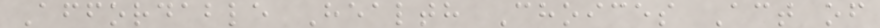Affordable Health Choices Act of
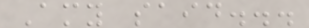Amy said...
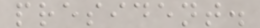president.
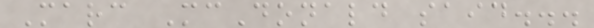Marc McDonald said...
